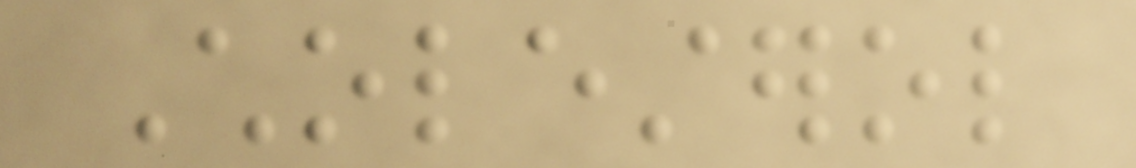Cholesterol
